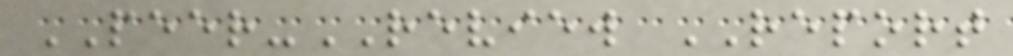PEER-REVIEW REPORT
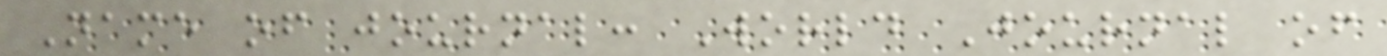Name of journal: World Journal of
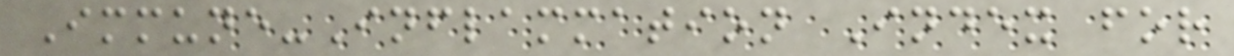Immune-Inflammation Index for
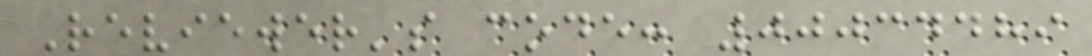Reviewer's code: 00034489
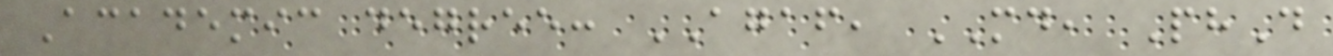Academic degree: AGAF, MD, PhD
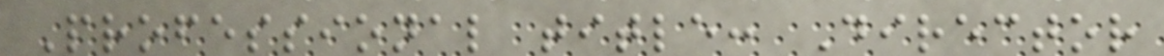Professional title: Director
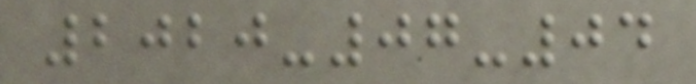2020-07-04
